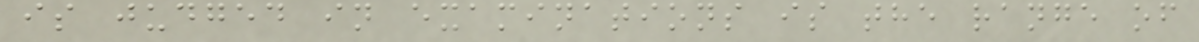is judged in examinations is the range of
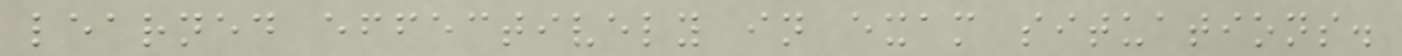learned effectively in exam situations.
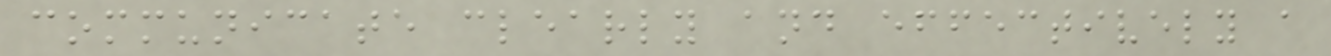communicate clearly and effectively a
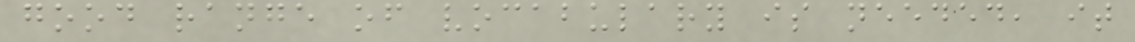good range of vocabulary is needed, it
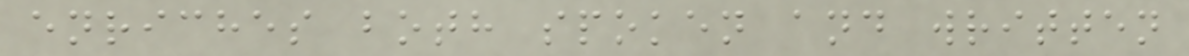enriches both spoken and written
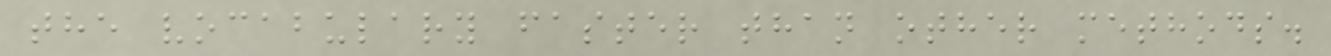the vocabulary faster than other methods.
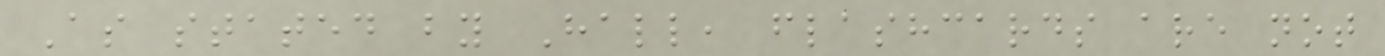As stated by Hall, flashcards are not
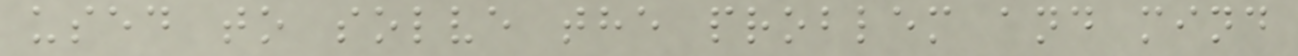used to solve the problem and mind
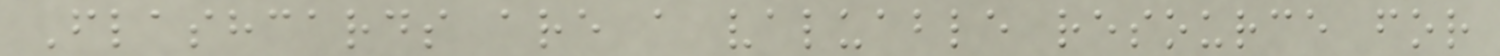Flashcards are a valuable resource for
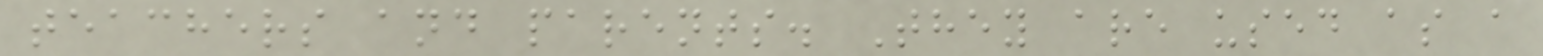teachers and parents. They are used as a
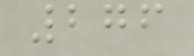276
